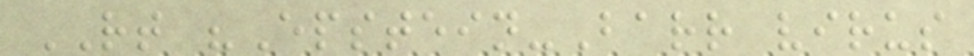RT "Epstein-Barr virus
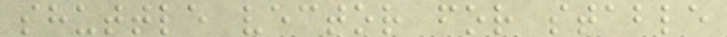shuttle vector for stable
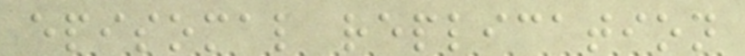episomal replication
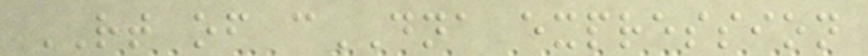RT of cDNA expression
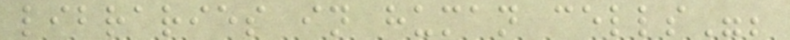libraries in human cells";
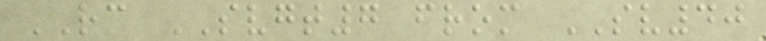RC SVGT7 from SV40
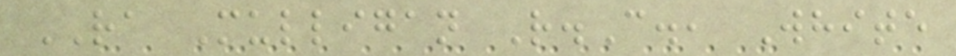RA Mulligan R.C., White
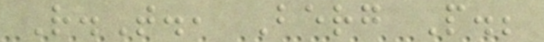R.T., Berg P.;
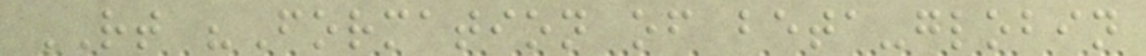RT "Formation of beta-globin
